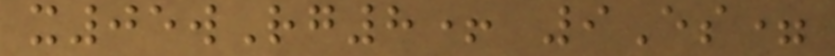x05wRg8+ 9Es=
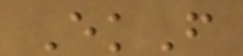EkF
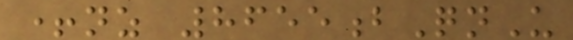+nz 8655bQnU
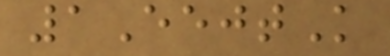1EejtK
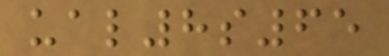ual8s65
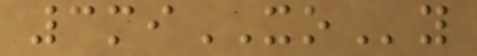3miXOy
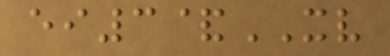ei3&XV
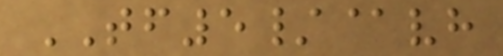TF5/@vh
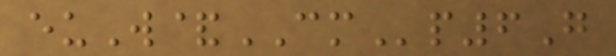euW&CMp6G
